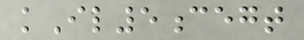kIl5cegt
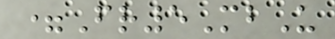=Fr5MbU
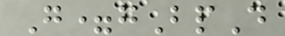G=gBpD
